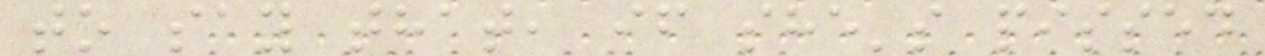to say that, if she's pissed
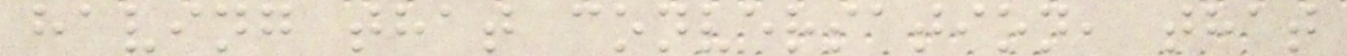having that conversation, that
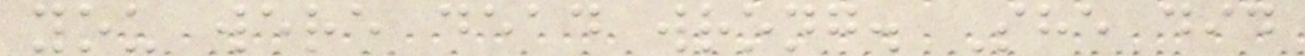you were dead wrong. She did
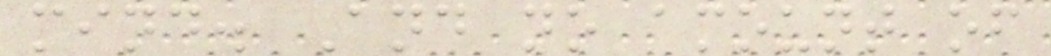mind. And no amount of
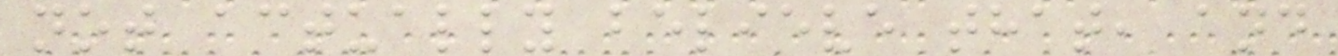not actually believe that, and
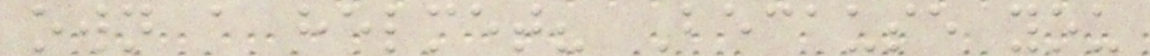own a helmet? Because you
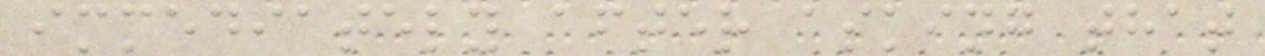immediately after asking that
